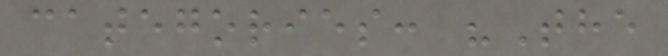categories: "The
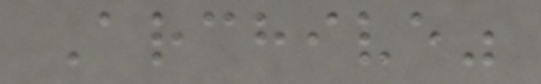Archive"
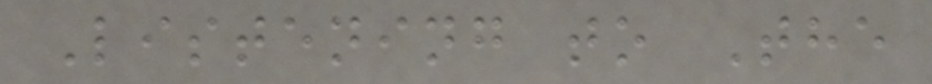Listening to The
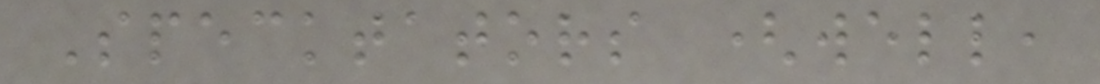Specktators (well,
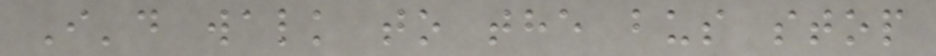I'd walk to the bus stop
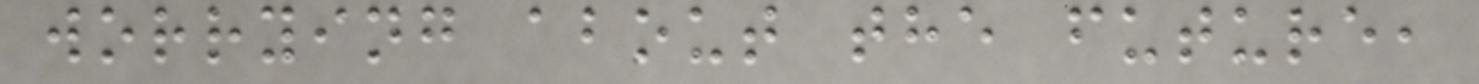worrying about the future,
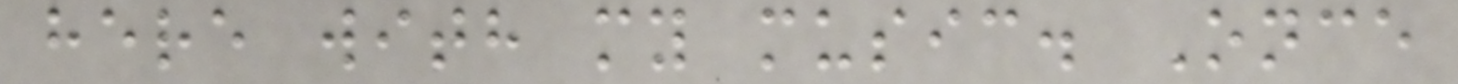here with my music. Once
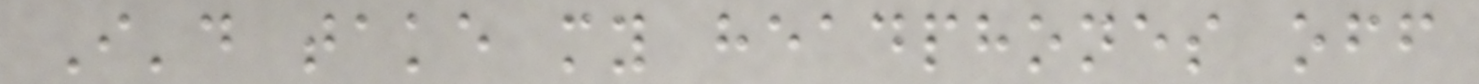I'd take my headphones off
